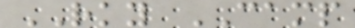RKY CAMP
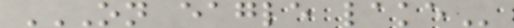ON EAGLE LAKE
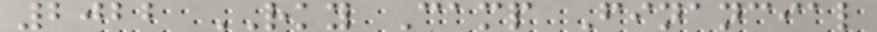2022 RKY Camp Financial
